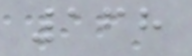168
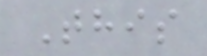This
